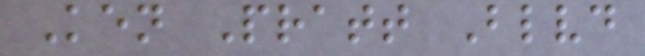Ken Pratt Blvd
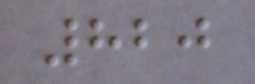820
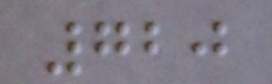720
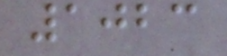1023
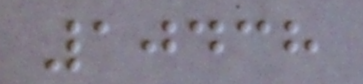10438
